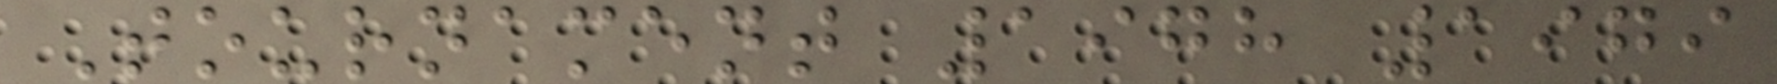Tournament 1978 1979
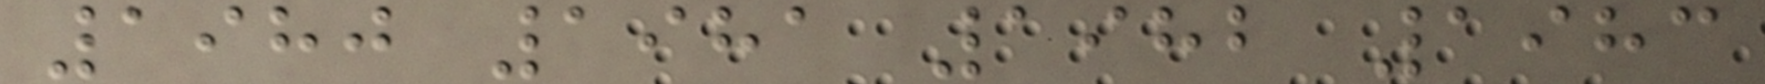1980 1981 1982 1983
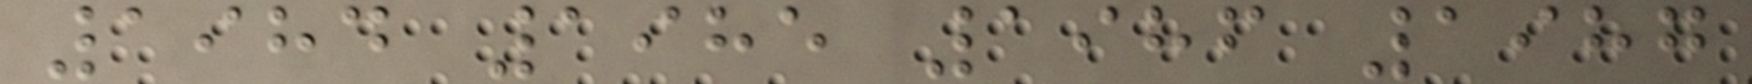1984 1985 1986 1987
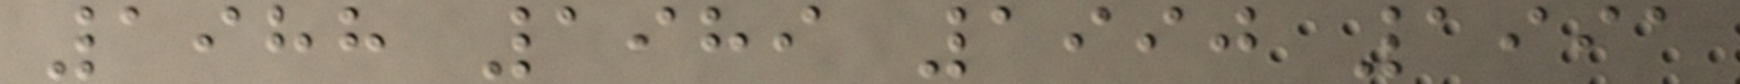1988 1989 1990 1991
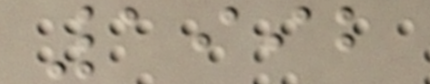1992
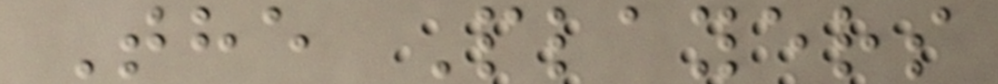The Players
